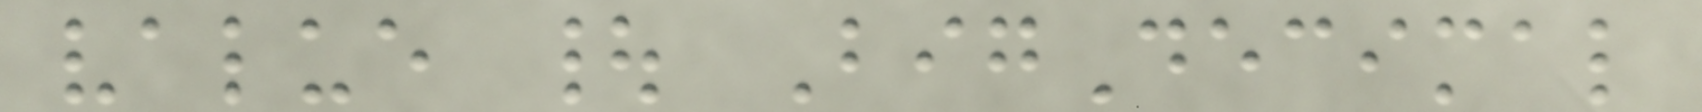value | BigDecimal
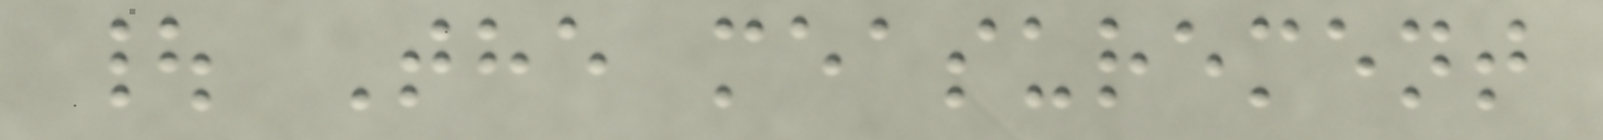| The measurement
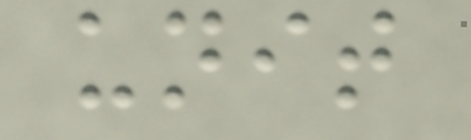unit
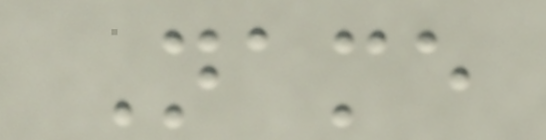Name
